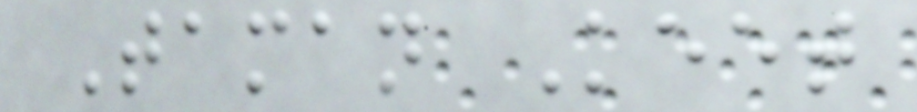Taman Keet
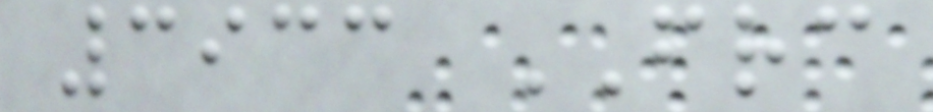3933 FRC
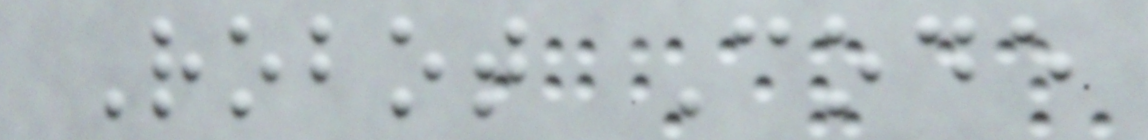Robot Code
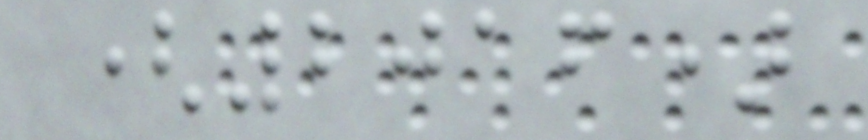(2016)
